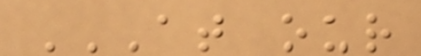AT OUR
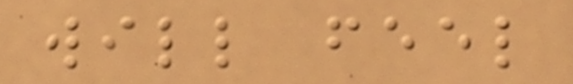will feel
